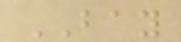BAY
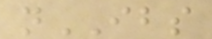nIBS
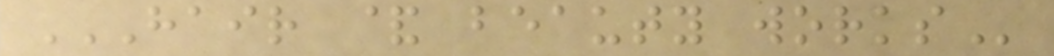HAIR & BEAUTY WORKS
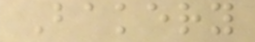Bakery
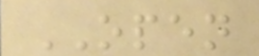OPEN
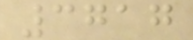3717
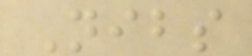Nibs
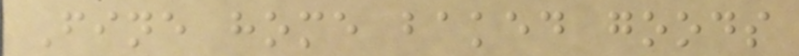Fine home baked goods
